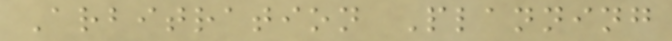Arbitration Planning
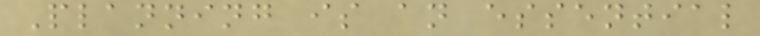Planning is an essential
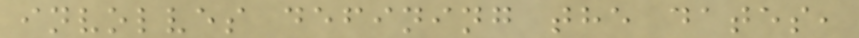involves defining the dates,
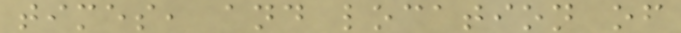times, and location of
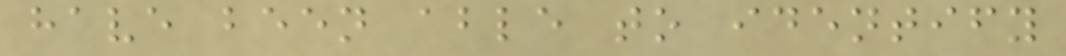have been able to identify
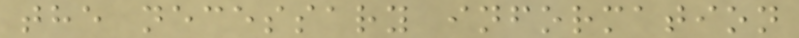the necessary information
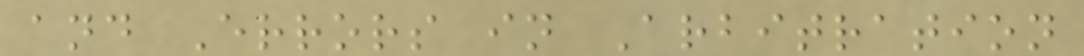and Errors in Arbitration
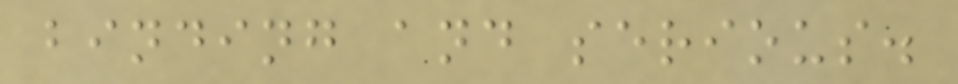binding and serious.
